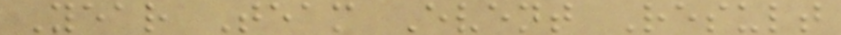Year Team Event Result
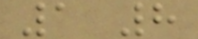1 8
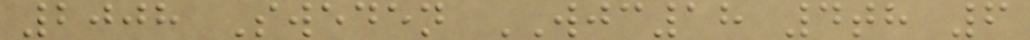2008 Sweden WJC18 4th 6
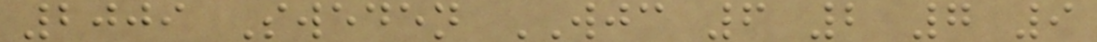2009 Sweden WJC 6 2 7 9
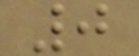0
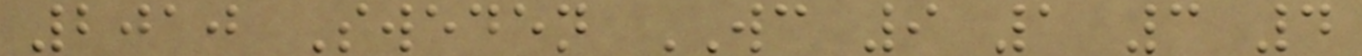2010 Sweden WC 9 1 3 4
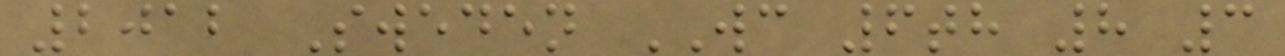2012 Sweden WC 6th 8 3
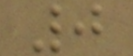0
